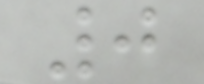0
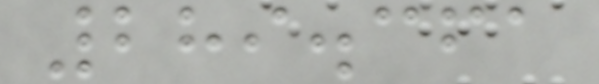289.361
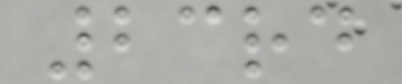23rd
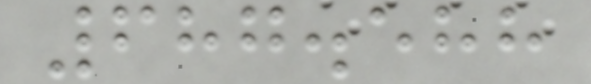687.588
